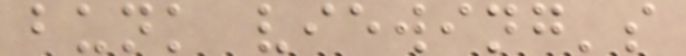bunk viewing's
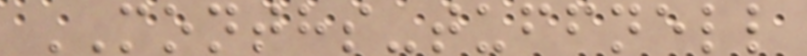MONTHS-tuffnell
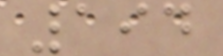194
